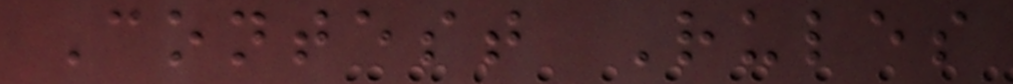Contest Rules
